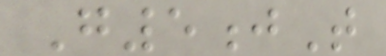G5jT
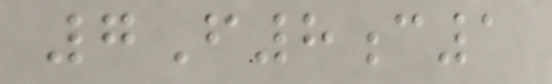7F8c1
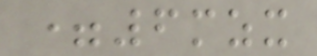=6mzx
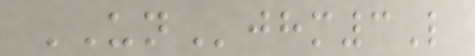UNjhm3L
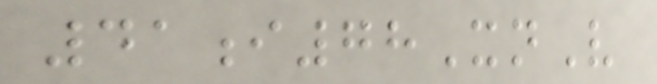41i78XnV
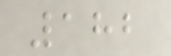182
